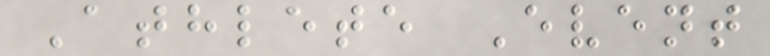Athlete Event
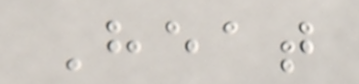Heat
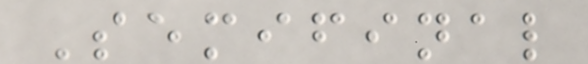Semifinal
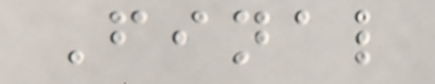Final
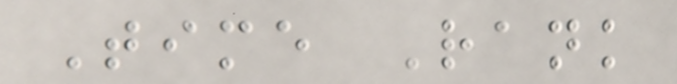Time Rank
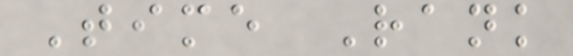Time Rank
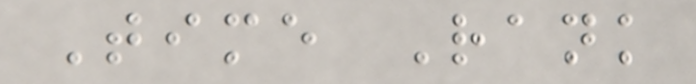Time Rank
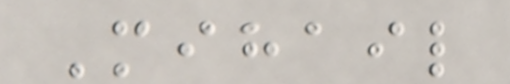Mihail
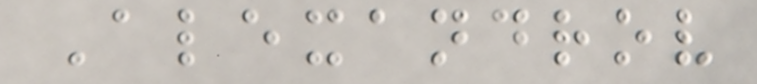Alexandrov
